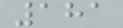181
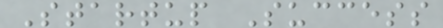Startup Success
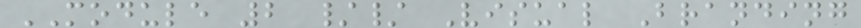MODULE 2 // Visual Branding
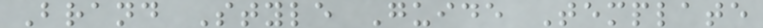Brand Style Guide Template
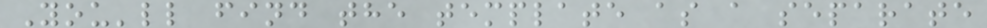You'll find the template as a separate
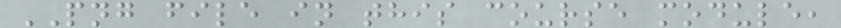PNG file in this course module,
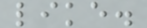like.
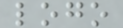logo
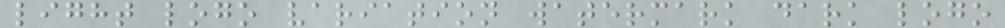light logo variation watermark dark logo
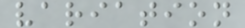variation
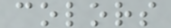colors
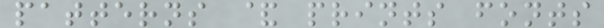patterns & prints fonts
